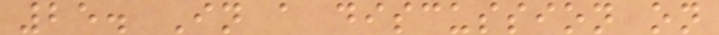25. In a discussion on
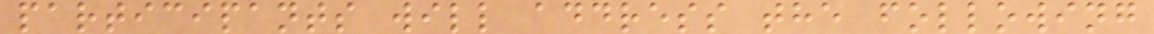participants will address the following
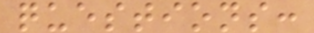questions:
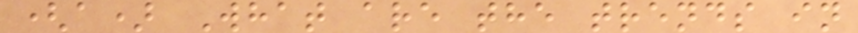(a) What are the trends in
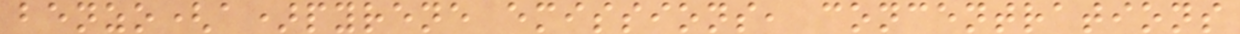benzo(a)pyrene emissions, concentrations
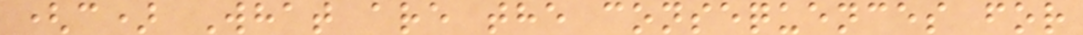(c) What are the consequences for
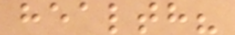health?
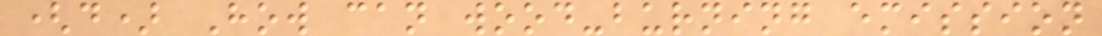(d) How can wood-burning emission
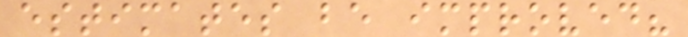estimates be improved?
